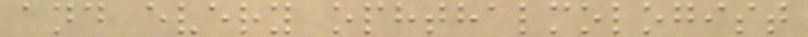and every ophthalmologist
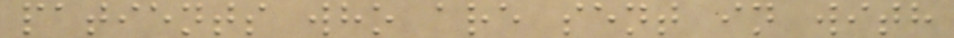patients who are sent in with
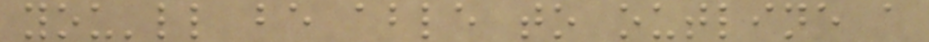you'll be able to outline a
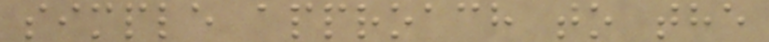simple approach to the
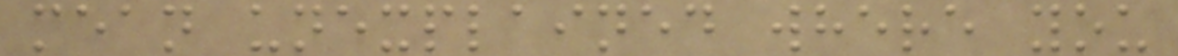mean unexplained where you
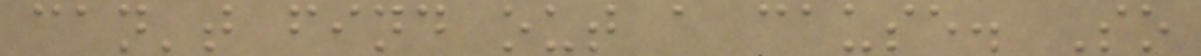can't find out a cause. So
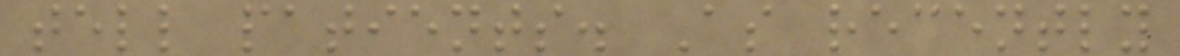tell patients. As recently
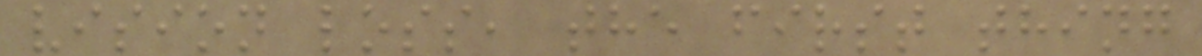vision loss, the first thing
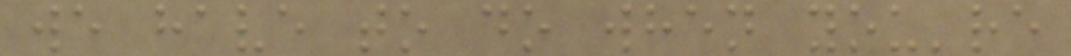we have to do when you're
